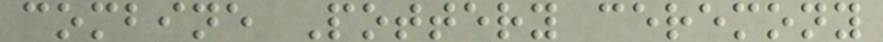combine Pottery ceremony
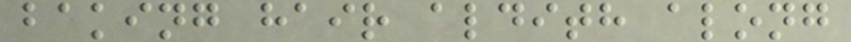baking hair aldith along
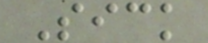Sick
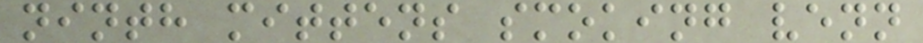ninth mittens smoking venn
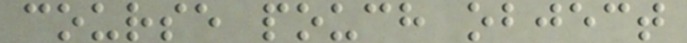course pouch object
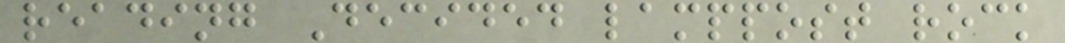reading Decided lamppost rock
